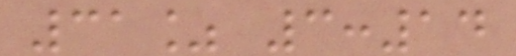31% 3:14
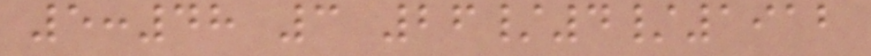5:48 3 26/4/1912
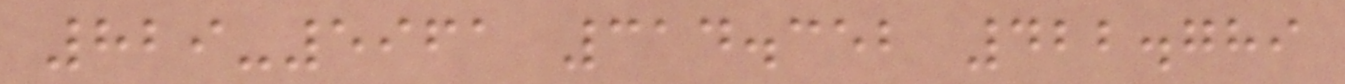829-5961 314.352 422.789
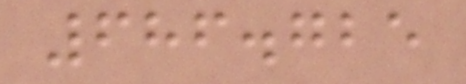686.725
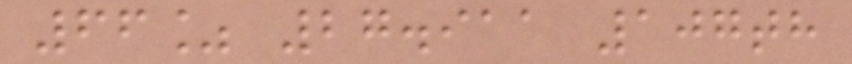66% 27.911 107th
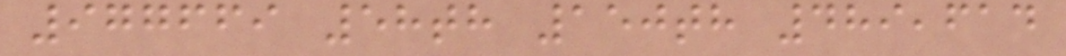977669 58th 150th 489,614
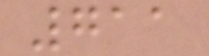711
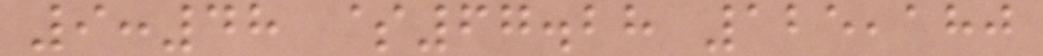9:48 $67.28 125,180
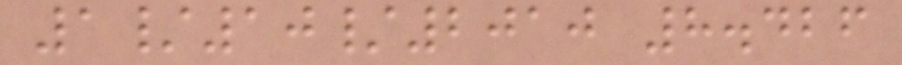1/10/2010 8.426
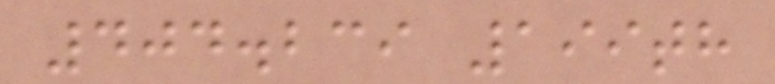404.239 199th
